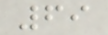69
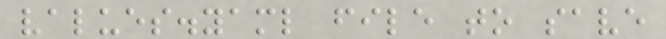values.yaml file to save
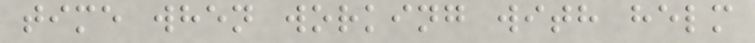time when working with helm
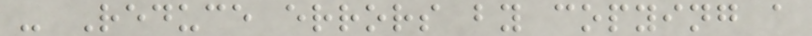- Reduce errors by copying a
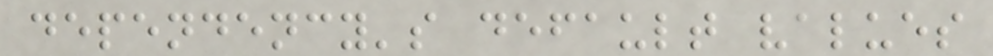dependency's default values
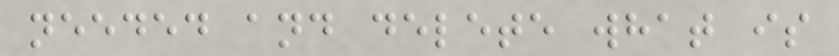needed and delete what is
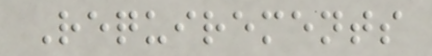Requirements
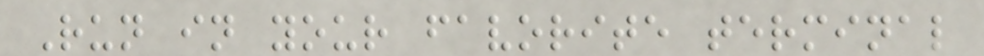Run in your favorite terminal
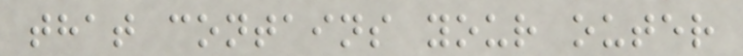that contains your outer
